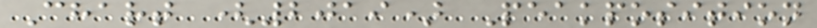Chart (2019) Peakposition
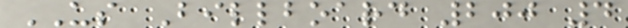US Billboard 200 4
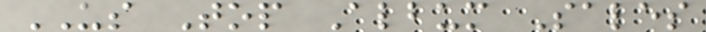US Top Album Sales
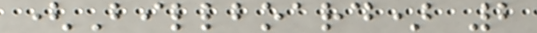(Billboard) 2
